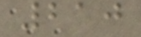210
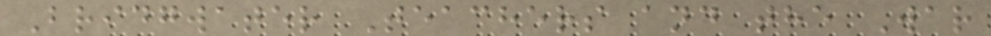Bridgwater Teachers and the War
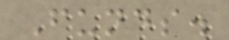Funds.
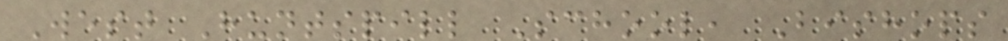West Huntspill School, Bishops
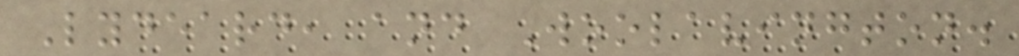Lydeard, and Woolavington.
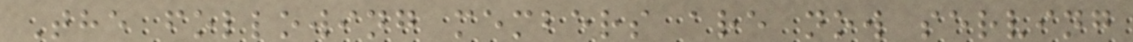The following members are now serving
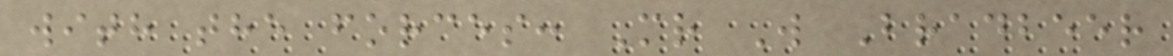with the forces: Mr W Bradbeer
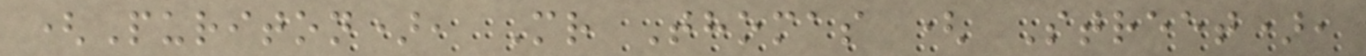(Puriton), Mr Thomas ( Street),
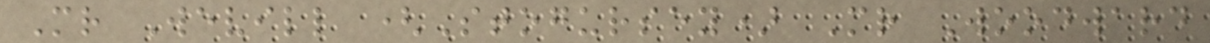Mr Wevill (Stogursey) Mr Woodward
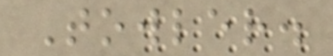Towler.
